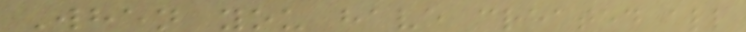When you have created all
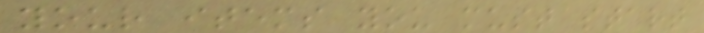your items you must start
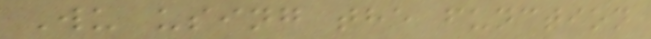Wu using the function
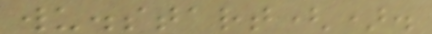wu.start().
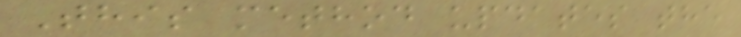This method updates the
